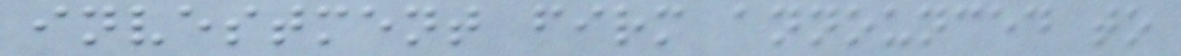investment firm announced to
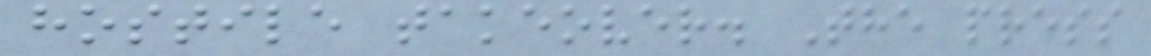hostile takeover. The press
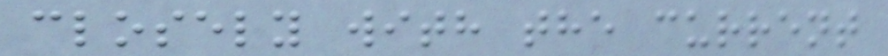closely with the current
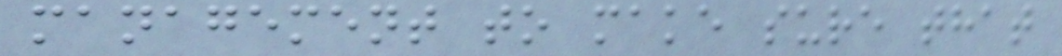management to make sure that
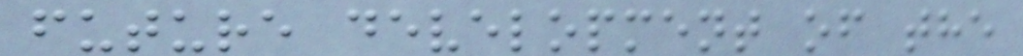future development of the
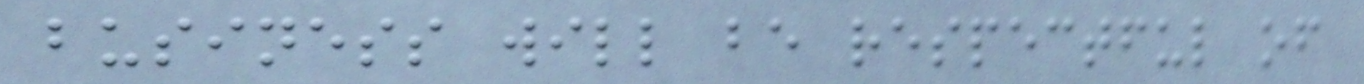business will be respectful of
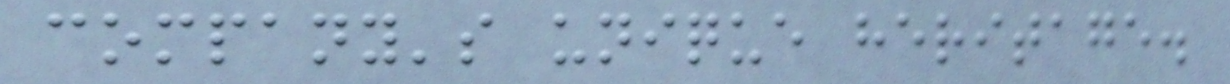company's unique heritage.
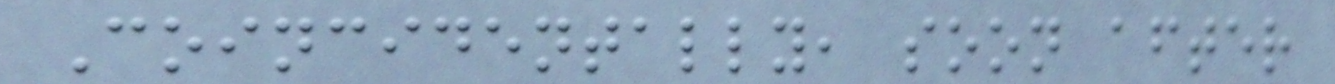Coincidentally, soon after
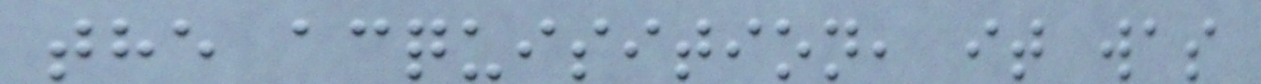the acquisition, it was
